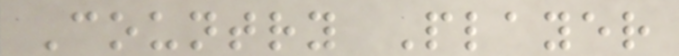Country Player
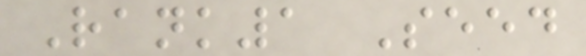Rank1 Seed
